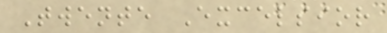Twente Excelsior
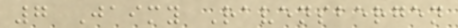7 Jaimy Ravensbergen
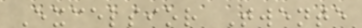Excelsior Twente
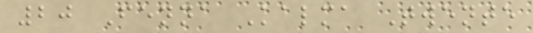20 Fenna Kalma Twente
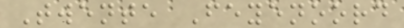Twente Feyenoord
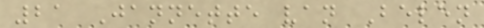21 Jannette van Belen
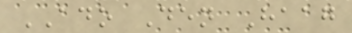ADO Den Haag
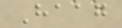Haag
